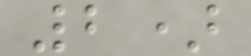2)
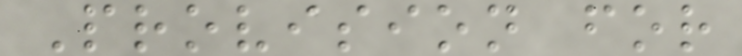Provision for
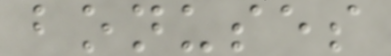bonuses
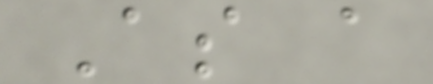As a
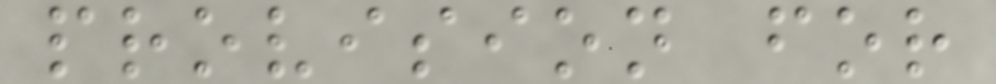provision for
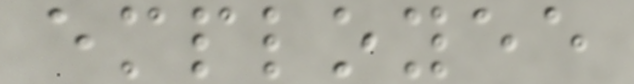employee
